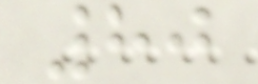80
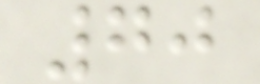70
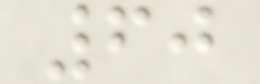60
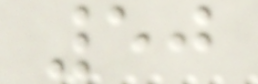50
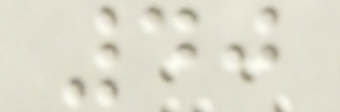40
